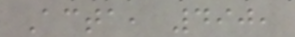Acta, 490,
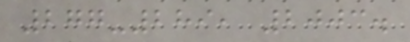277-289, 2003.
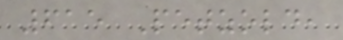615 Petzold,
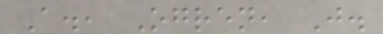A., Ogren, J.
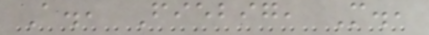A., Fiebig, M.,
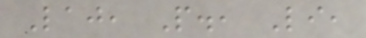Laj, P., Li,
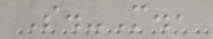S.-M.,
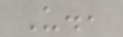U.,
